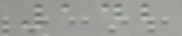142
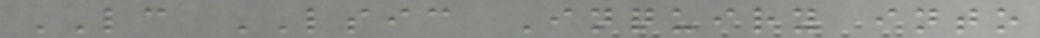LC LSIC Inquiry into
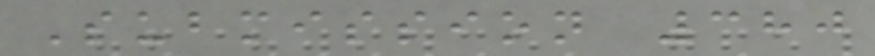Submission 380
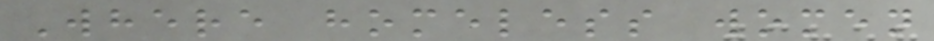Where homeless women
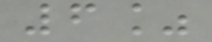6%
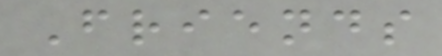Friends
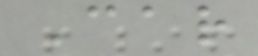Car
